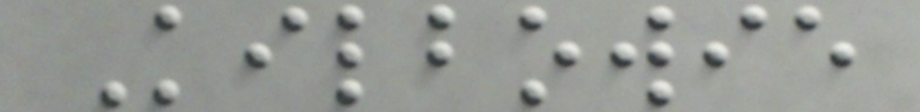Kilbowie
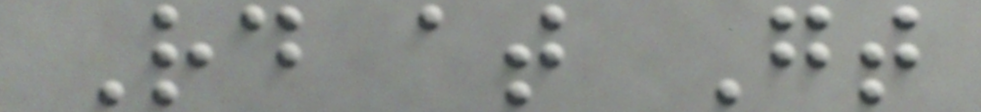Rd at Gt
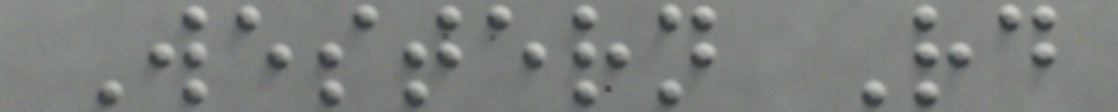Western Rd
